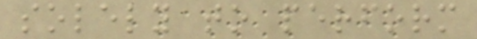solely to perform
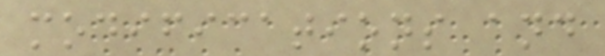modifications and
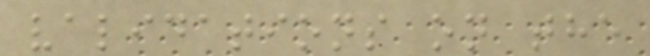validations on the
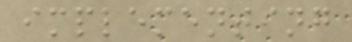implementing
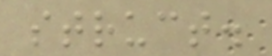struct.
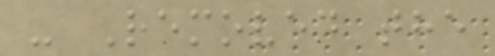- Removed the
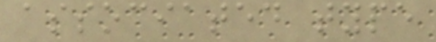associated type
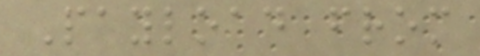Payload from
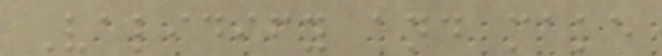Validify and make
